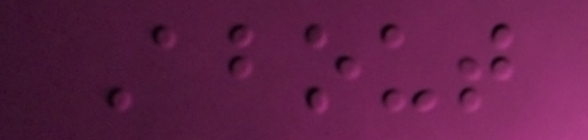About
